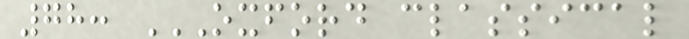78: OXFORD CLASSICAL
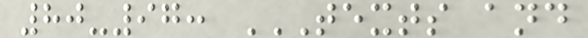80-97: TEXTS AND
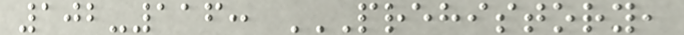102-116: PREHISTORY,
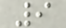9
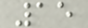15
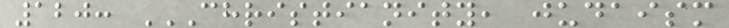120: CHRISTIANITY, JUDAISM
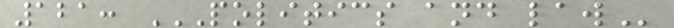121: POLITICS AND LAW
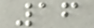16
